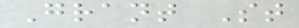Grant St
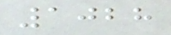1028
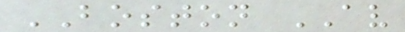BOSTON AV
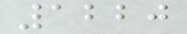1220
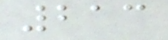213
